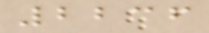2236
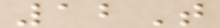12T
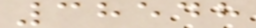38548
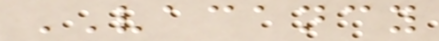VACANCY
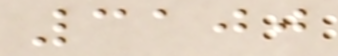3100
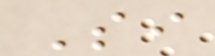Si
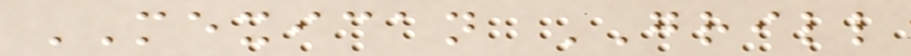MEXICAN GRILL
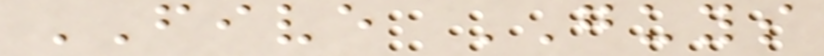FIVE GUYS
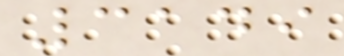3149
